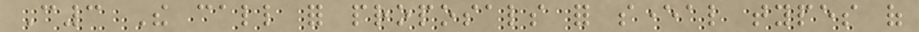C3 The call for proposals for several types of
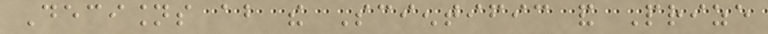Decisions about the Scientific and Prize
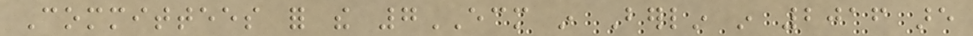Committees for the 7ECM in Berlin in 2016 are
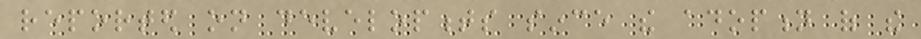reported on developments since the adoption of the
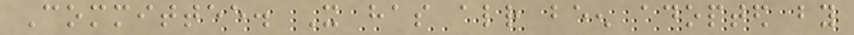Committee. It has already been adopted by
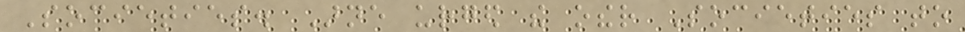Societies. Arne urged the other Societies to
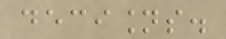decisions.
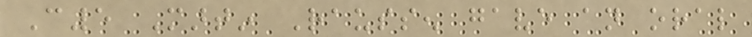C5 Martin Raussen gave an oral
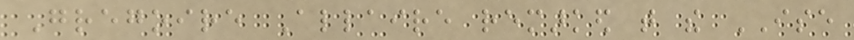Gregoire Allaire remarked that the ISE
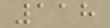118
